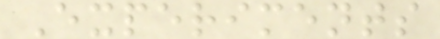Experiments
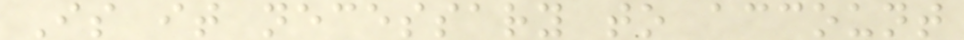Is it necessary to account
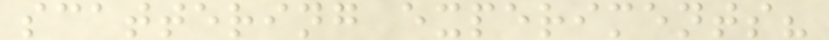scattering experiments?
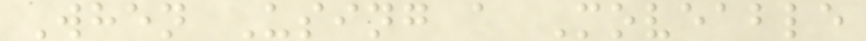When Using a Moveable
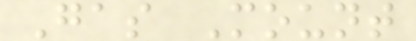Gas Mount
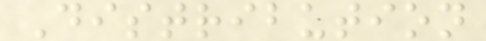Distribution
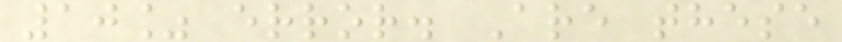10% error. Are these
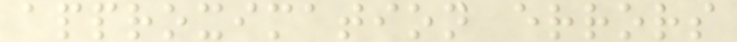approximation errors
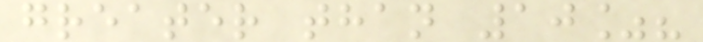greater than 10%?
